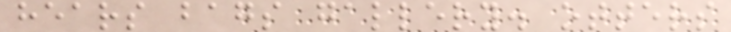hears bags gallery. otters
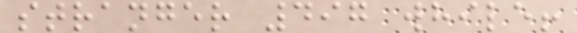stranger 497 while!
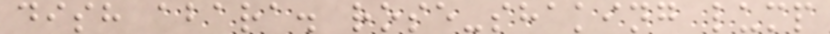dish abara. rose-shaking lump
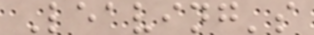Leaving's
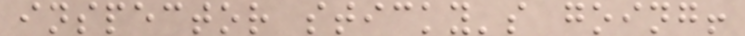inspector sticky's going!
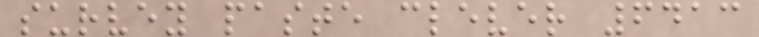survey paste clever 6413
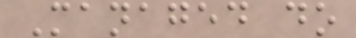Managed do
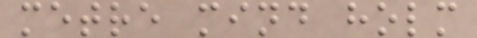metre mind holm
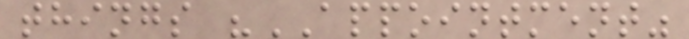things "APPOINTMENT"
